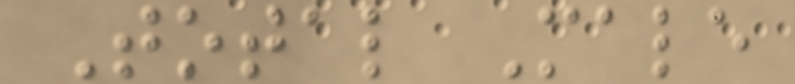Total Male
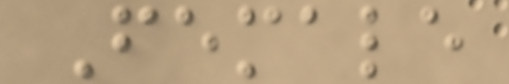Female
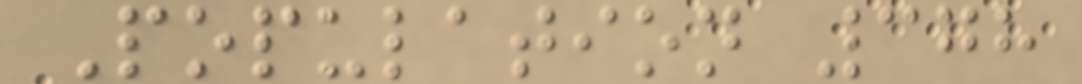Population 378
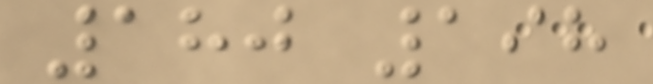180 198
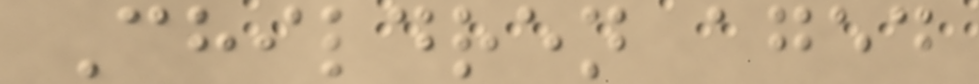Children aged
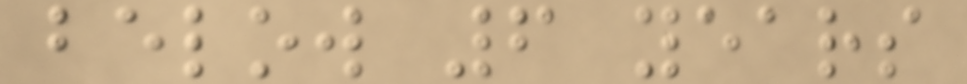below 6 years
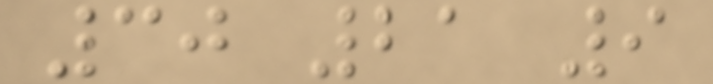30 21 9
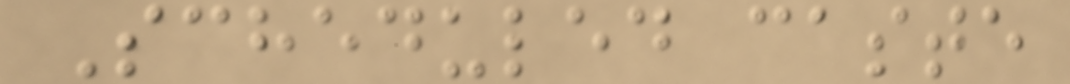Scheduled caste
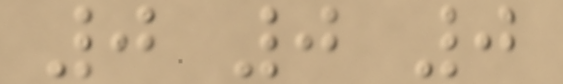0 0 0
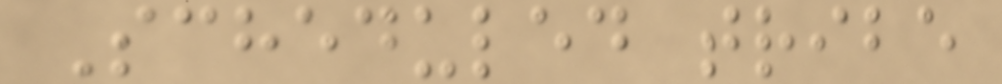Scheduled tribe
